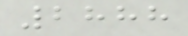2888
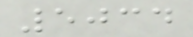5034
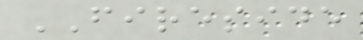FIRESIDE
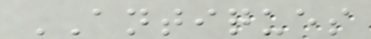ANTIQUES
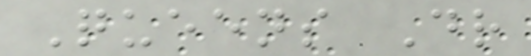Queens Dr
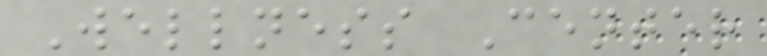Wellness Center
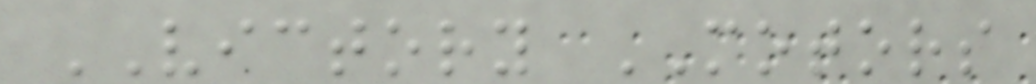VICTORY MOTORS
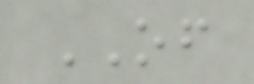OF
